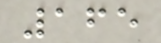165
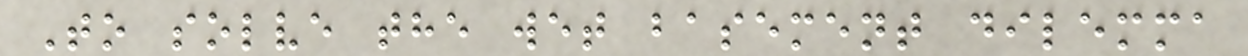To solve the wet basement dilemma
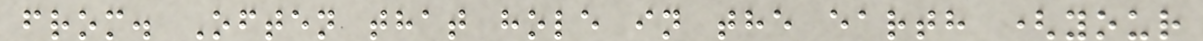from. Often that hole in the earth (your
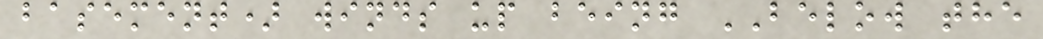basement) winds up being BELOW the
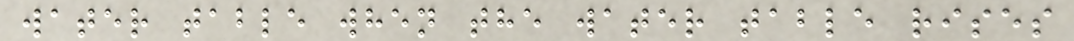water table when the water table rises
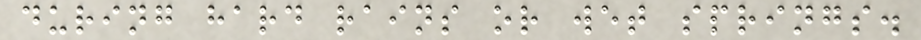during hard rains or wet springs.
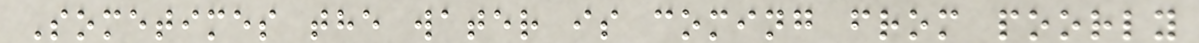Sometimes the water is coming from poorly
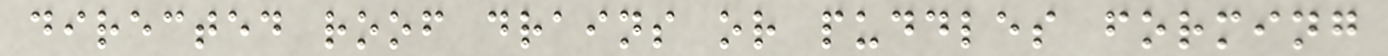directed roof drains or puddles forming
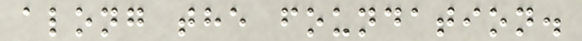along the foundation.
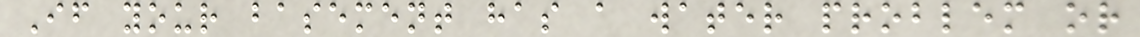If your basement has a water problem or
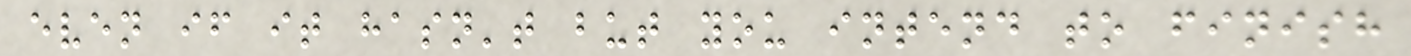even if it hasn't but you intend to finish
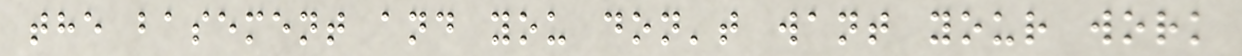the basement and you don't want your work
